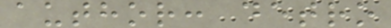author: detro
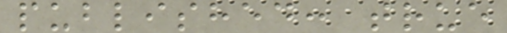published: true
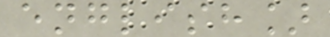english]
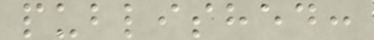published:
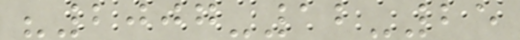"2007-12-25
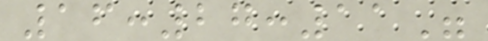16:27:11"
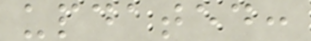updated:
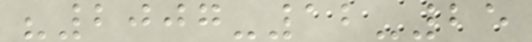"2007-12-25
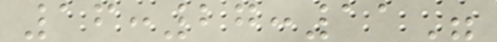16:27:11"
